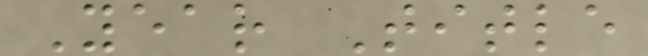Year Title
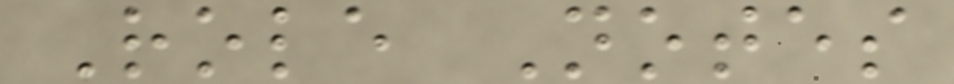Role Notes
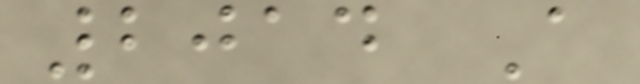2014 A
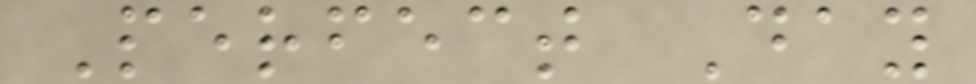Perfect Day
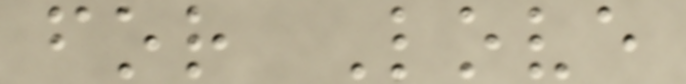for Love
